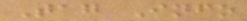Tag Info
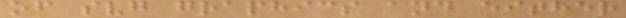of svg graphics and either
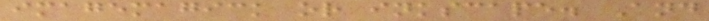imagemagick or inkscape. And
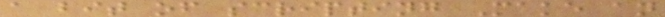a bit of scripting Make an
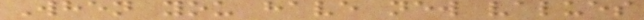When you have new values
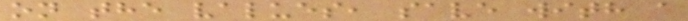on the values, save with a
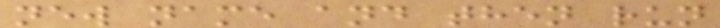new name and then run
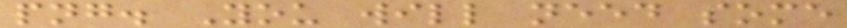png. You will need some
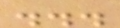...
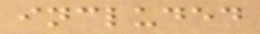included
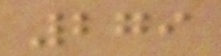279
